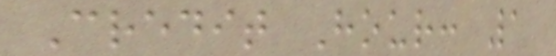Credit Hour: 1
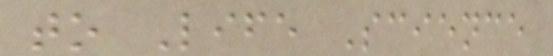to Life Science
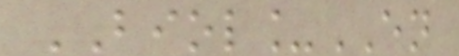BIOL_EN
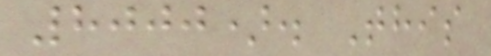8000). This
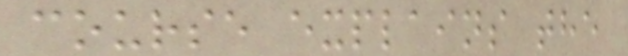course explains the
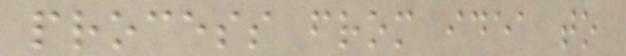process from idea to
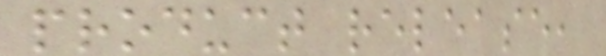product release,
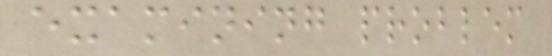examining problem
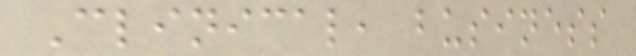Clinical, business
